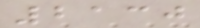2130
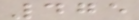475
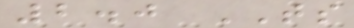2.0 TS
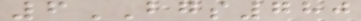6BGS780
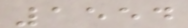1554
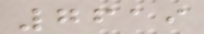7619
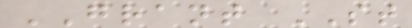GRANT ST
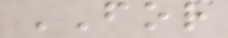FOR
